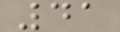41
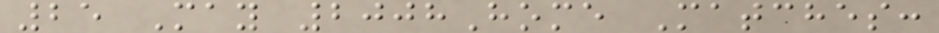25 May 2008Home Matches:
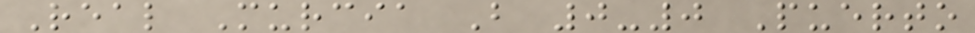Real Murcia B 0-0 Puerto
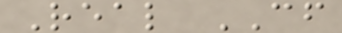Real CF
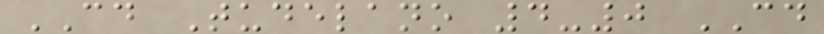CD Tudelano 4-0 CD
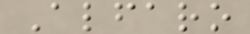Alfaro
